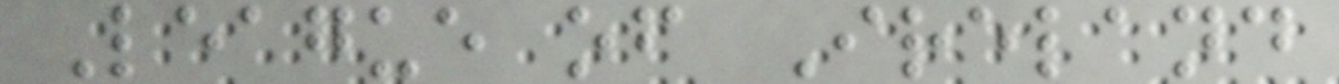League of Ireland
